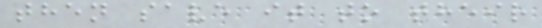then save it to their
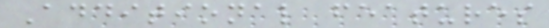Additional features
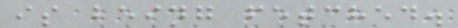is being fetched.
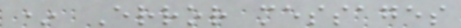* Error messages
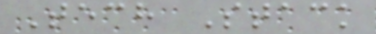Tech Stack
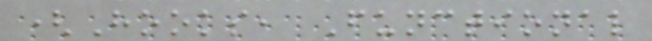(Hooks, Functional
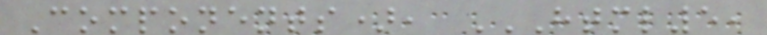Components), HTML5,
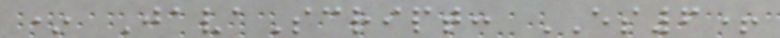* JavaScript: ES6+
